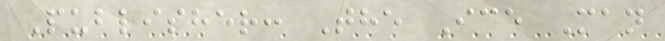Publisher: The Ice Man
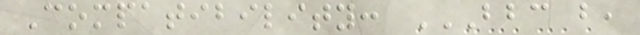Compatibility: BBC B,
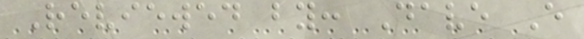Reviewed by: Dave E
